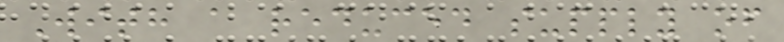With a reduced supply of
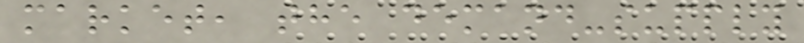market, the demand-supply
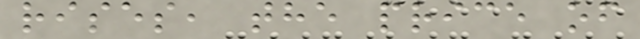rises, the price of
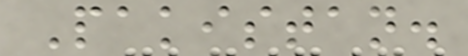Pakistan.
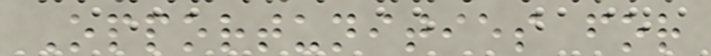Opportunities for
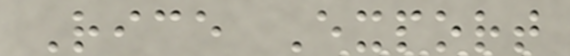Rice Export
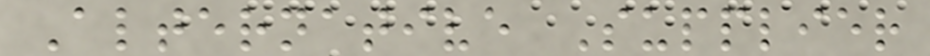Alternative Supplier
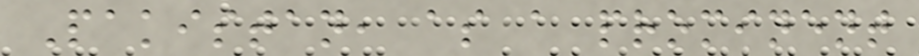Pakistan, as a prominent
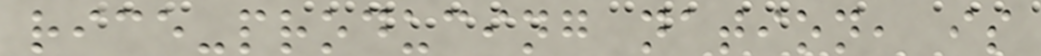rice-producing nation, is
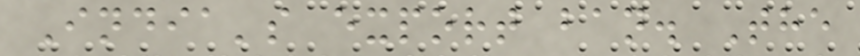India's export ban. The
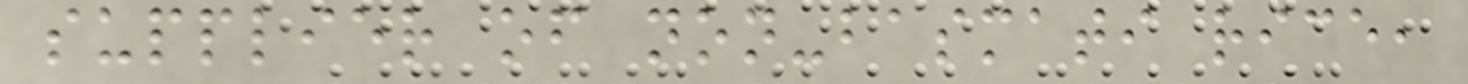supplier of non-basmati rice,
